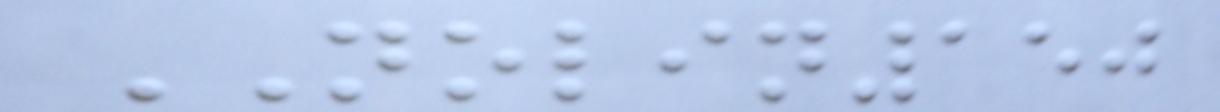NOLIN150
